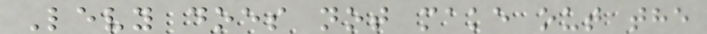Levy does not make out the
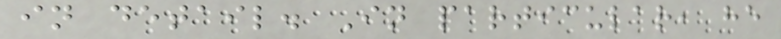in detail. In particular, he
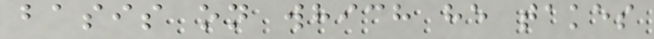basis on which he takes
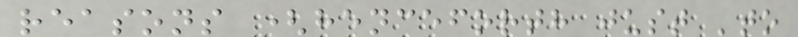reasons (henceforth just 'to
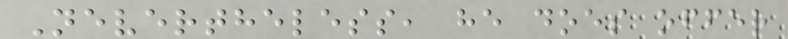Nevertheless, he does offer
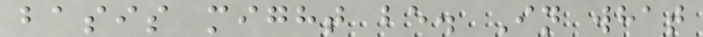basis might be. In what
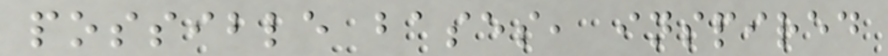possible bases, inspired
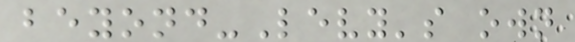beyond-Levy's own
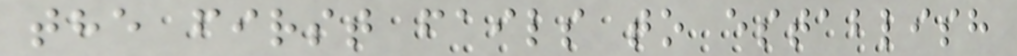the first fails to establish
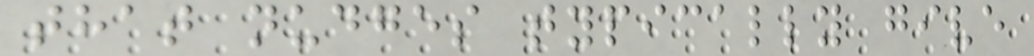that nudges typically give
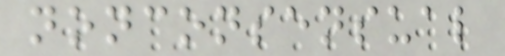nonconsensual
